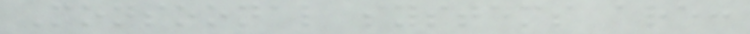Monsoonal systems are:
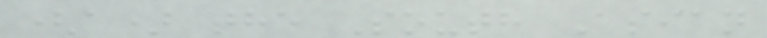(a) the South Asian
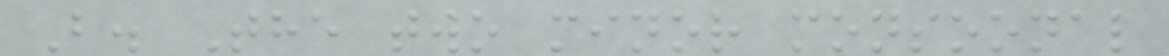B. The two minor monsoonal
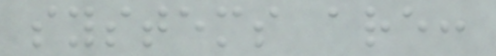systems are:
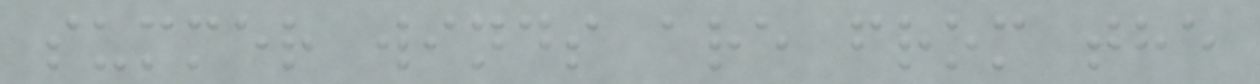summer winds are from the
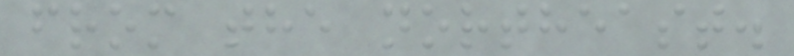from the northeast.
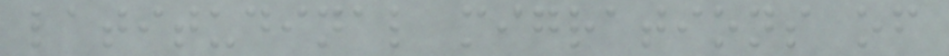latitudinal migrations of
